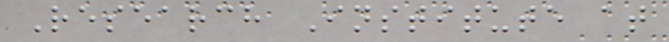Research Institute at
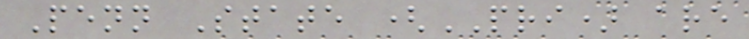Penn State (PRI) are
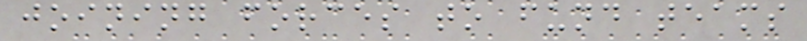joining forces to fund teams
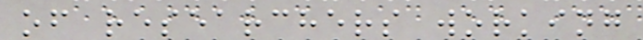of researchers working
